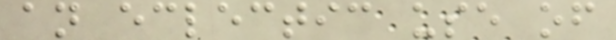an eclectic use of
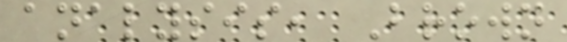analysis, Brown
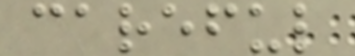careful
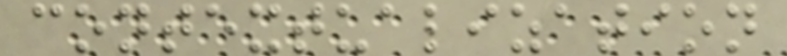contextualization
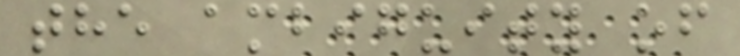the ambiguity of
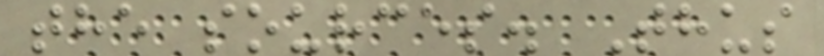the sources. Thus
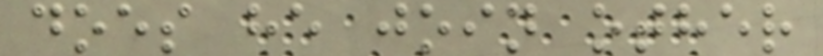does he join other
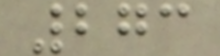273
